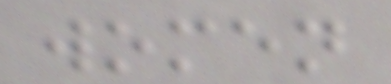women
